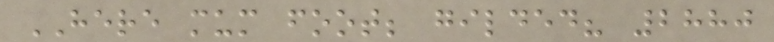HERE mum foot; gilded? 2880
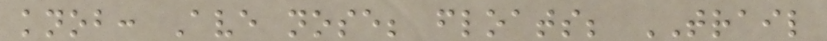knob: Ave nose; floats; TRAIL
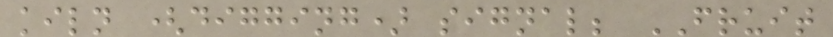kiln (digging) signal; FRUIT
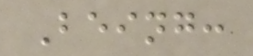Being:
